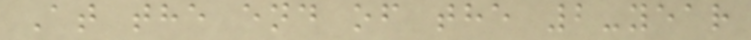At the end of the 2-year
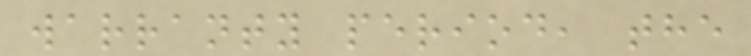warranty period, the
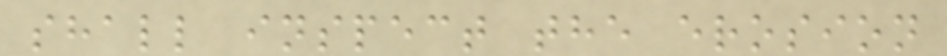shall inspect the erosion
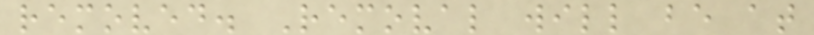removed. Removal will be at
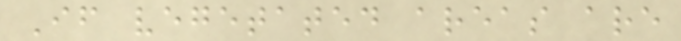If vegetated areas are
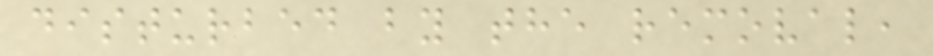disturbed by the removal,
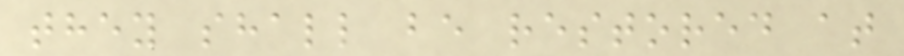they shall be restored at
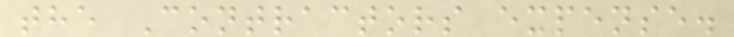the Contractors expense.
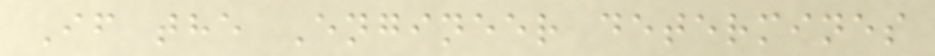If the Engineer determines
